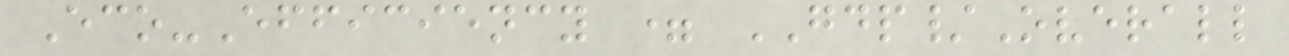Eco-Efficiency = GDP/Overall
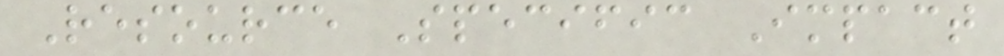Resource Specific Impact
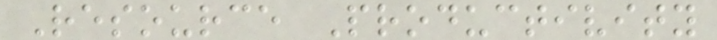Resource Productivity
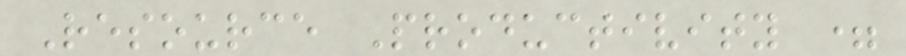Resource Productivity =
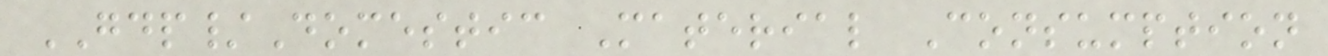GDP/Domestic Material Consumption
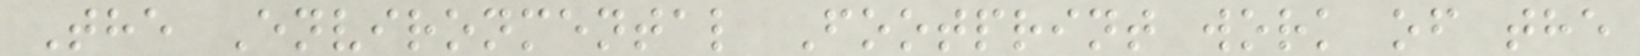The Environmental Footprint work of the
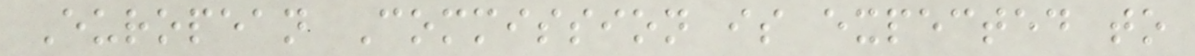European Commission is expected to
